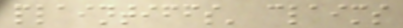plaintiffs' claims
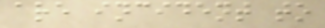are incident to
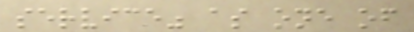service" as one of
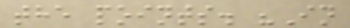the points. "In
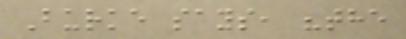Burke says, "the
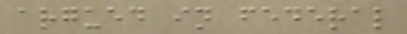argued in federal
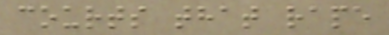courts that rape
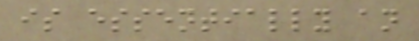is essentially an
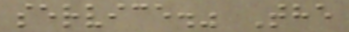service." The
